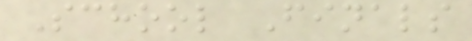School Finals
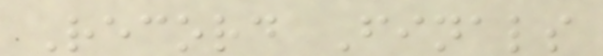Record Finals
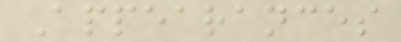Appearances
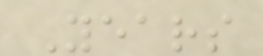Years
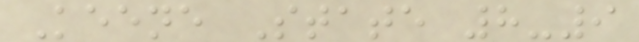Keene State 8-9
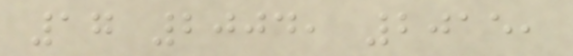17 2004, 2015,
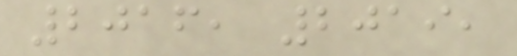2016, 2019,
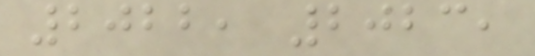2022, 2023,
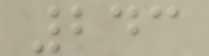243
